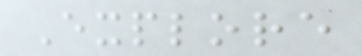Explore
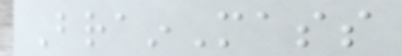BrainMass
